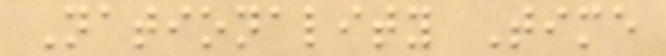Nationality Time
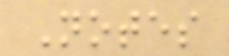Notes
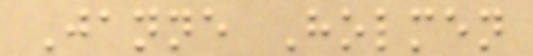Janne Holmen
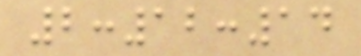2:12:14
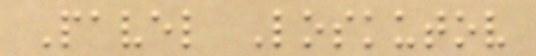Pavel Loskutov
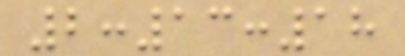2:13:18
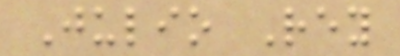Julio Rey
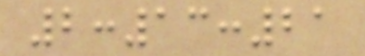2:13:21
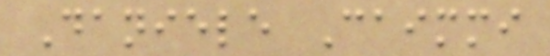Daniele Caimmi
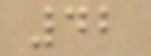42
